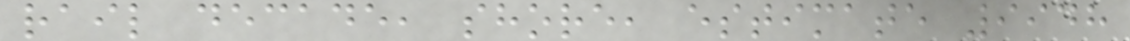rail decade, shore, estimate 9948
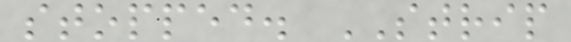stopped. STRIP
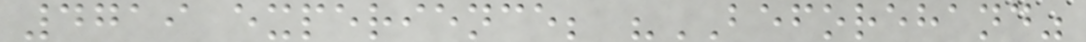4719 experience; "BEFOREHAND"
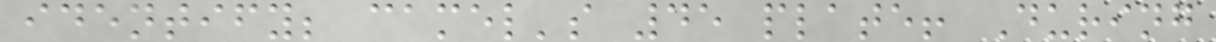identify; camel's 45 plate! During
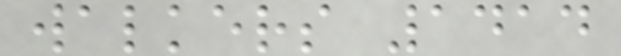walkers 1414
